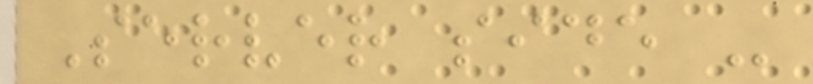Server side -
